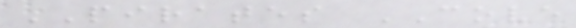PIRATES COVE
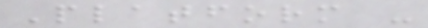Platform -
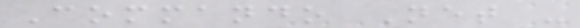Commando Net -
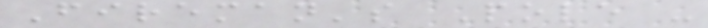Fireman's Pole -
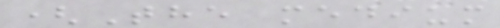(The medium
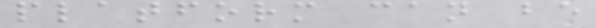platform can be
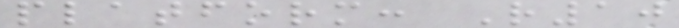platform: R10
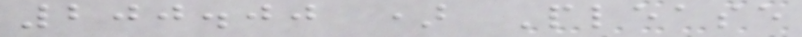200.00 ) Please
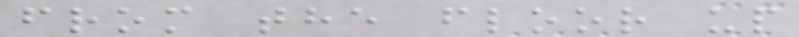from the floor up
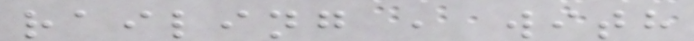railing , with
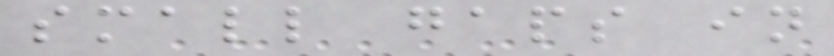small gaps in
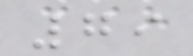79
